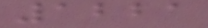1221
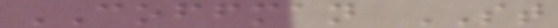COFFMAN ST
